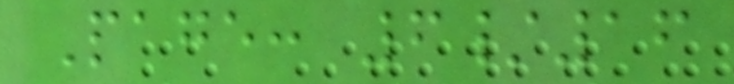Page: 6/16
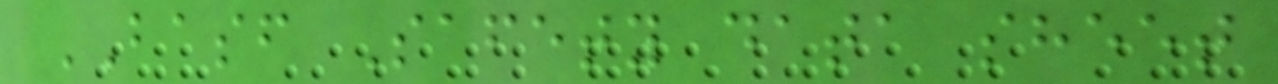BASF Safety data sheet
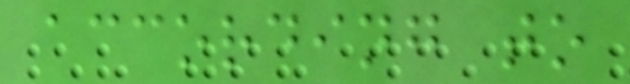according to
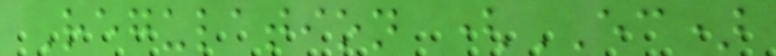Regulation (EC)
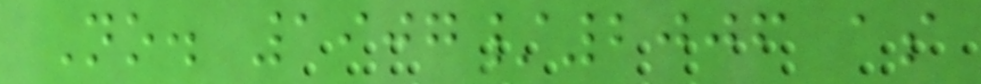No. 1907/2006 as
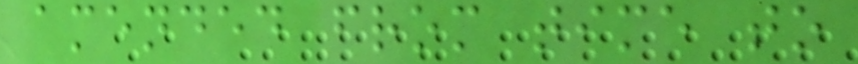amended from time to
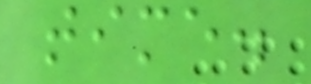time.
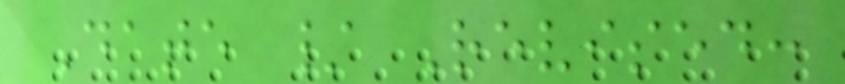Date / Revised:
